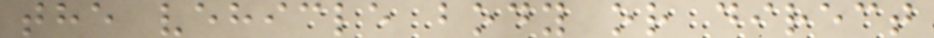the vehicle body or direct
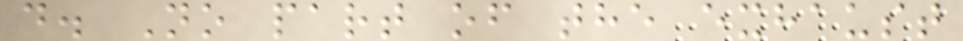d. No part of the exhaust
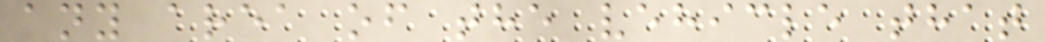any area of the vehicle that
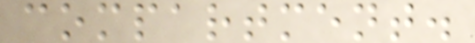compartment.
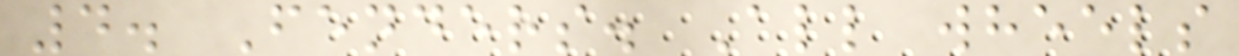4. Fenders. All wheels
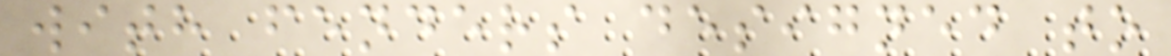with fenders designed to
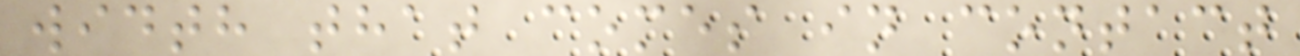width that comes in contact
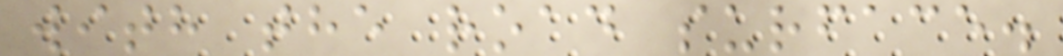with the road surface.
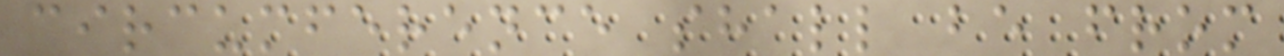circumference shall be from
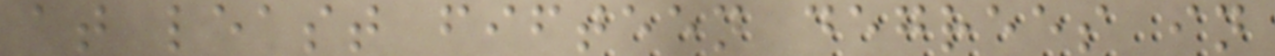at least fifteen degrees in
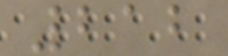212
